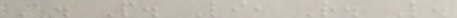A. P. Li, R. L.
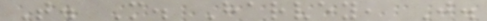T. M. Harvey, J.
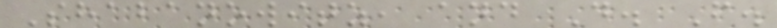Shabanowitz, and D. F.
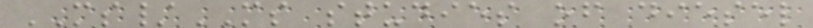MS/MS studies of diesel
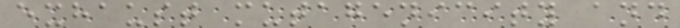exhaust mutagenicity and
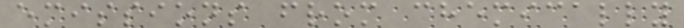emissions from chemically
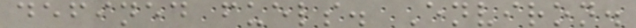defined fuels. Environ.
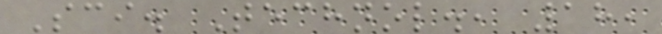Sci. Technol., 18,
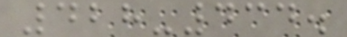428-434.
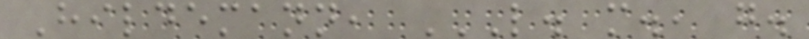Hildemann, L. M., G.
